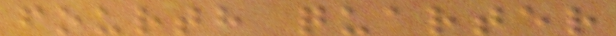fourth quarter
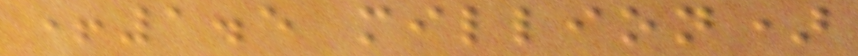+1.5 million)
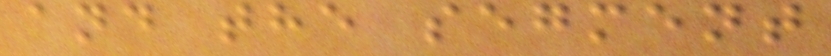and the segment
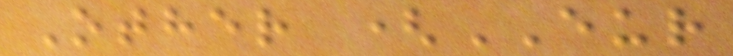Other (EUR
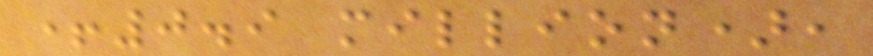+0.9 million),
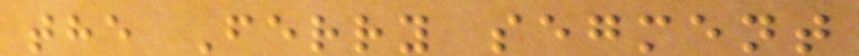the Ferry segment
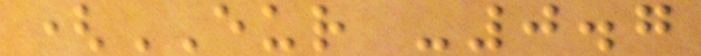(EUR -0.7
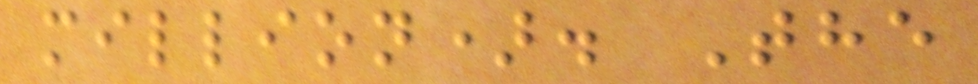million). The
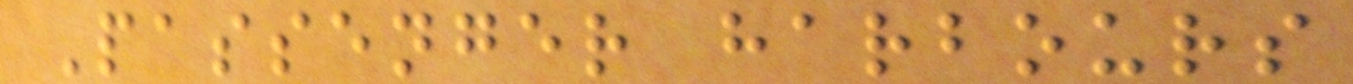Passenger harbours
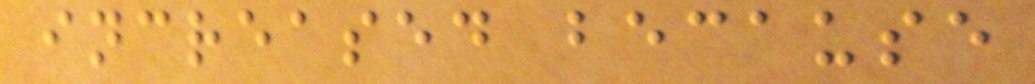increased because
